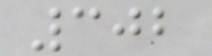302
